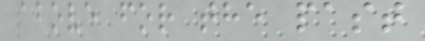above for the past
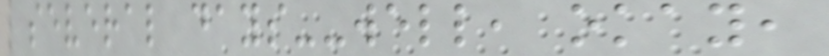several days--well, okay,
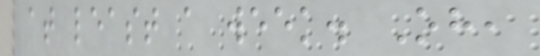at least a week. Oh,
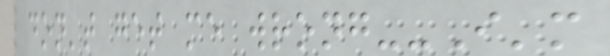don't get me wrong--I'm
